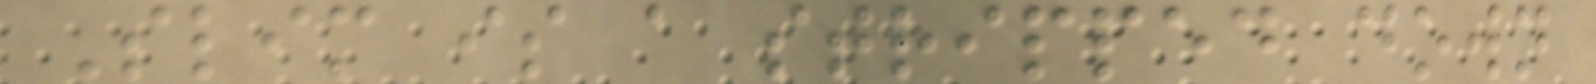Slim is a stripped down
